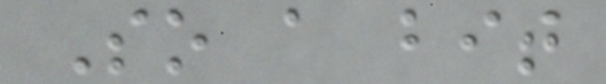So a bit
